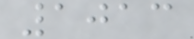1013
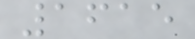1615
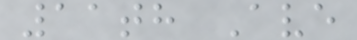11th Ave
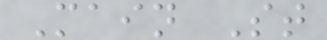Main St
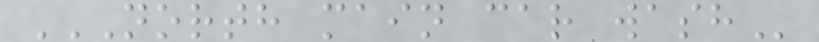NORTH MAIN CAR WASH
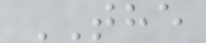THE
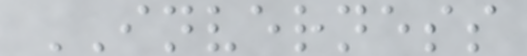INVERNESS
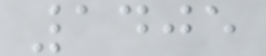1405
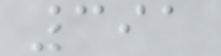391
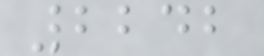2242
